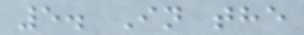5. In the
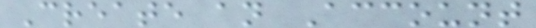Create an Account
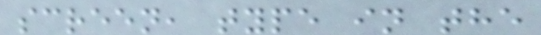screen, type in the
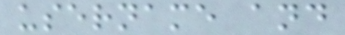username and
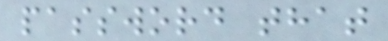password that
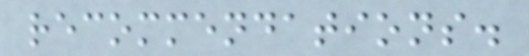recommendations.
